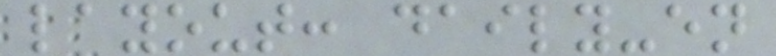layout: daily-en
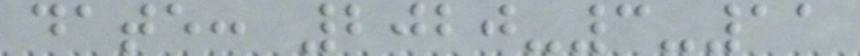date: 2020-3-11
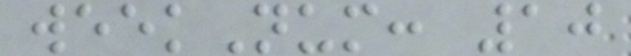weekNum: 10
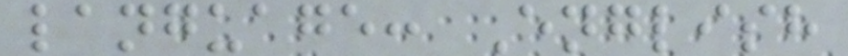language: English
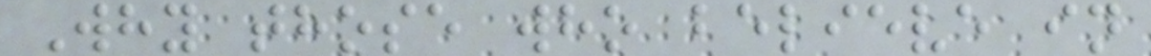Why those who believe in
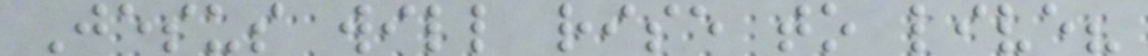Jesus will rise to live?
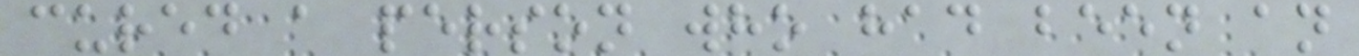cured a person who had been an
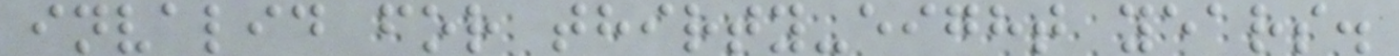invalid for thirty-eight years.
